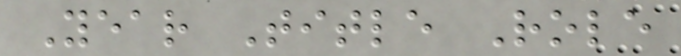Year Title Role
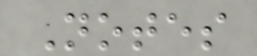Notes
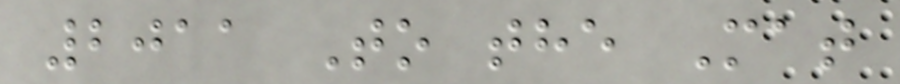2011 To the Mat
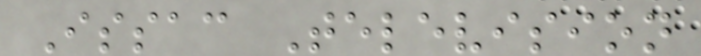Issac Television
